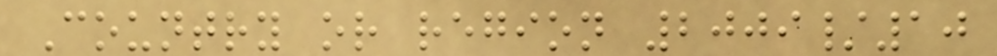Country or region 2009/10
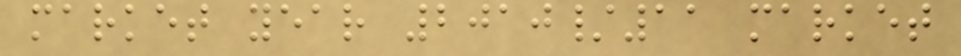market year 2010/11 market
